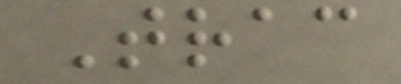Trac
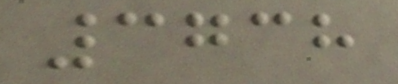3738
